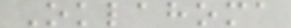Oklahoma
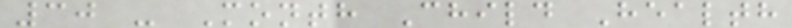30 - Month Child Health
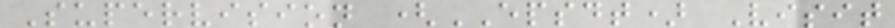Supervision (EPSDT) Visit
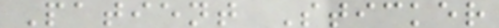Patient Sticker
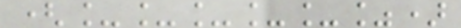(_____%)
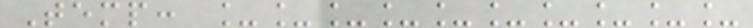Temp: __________
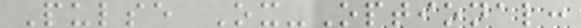Pulse Ox-Optional:
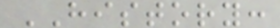HISTORY:
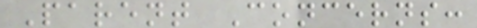Parent Concerns:
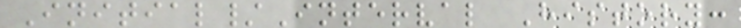Initial/Interval History:
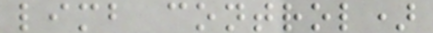limb control)
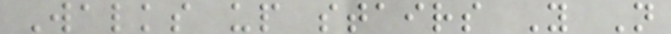Walks up stairs Y N
